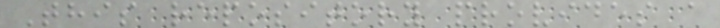This repository provides a
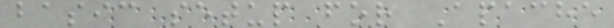basic setup for Apache
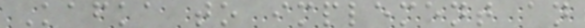Kafka to implement an
